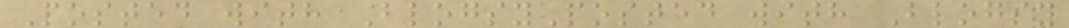Posted with BlogsyPosted with Blogsy
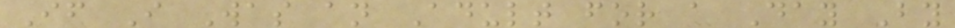If I Was an Adult for a Day By
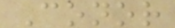Conor
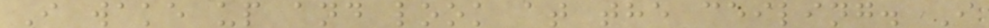I wake up and look at the ceiling. I
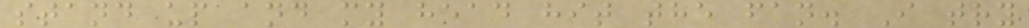stand up and my head hit the fan. I try
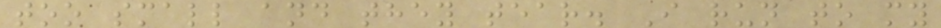too small and they tear. I run to my
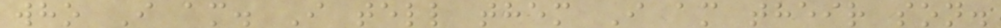who I am. I tell them I am their son.
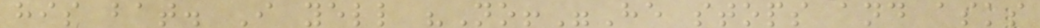his bat. I yell "No!"He stops and asks
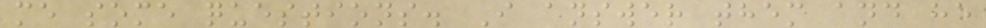me some questions. I answer them and he
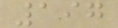197
